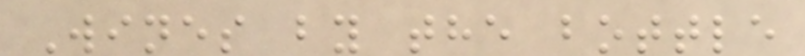Wines by the bottle
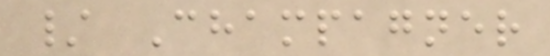/ Champagner
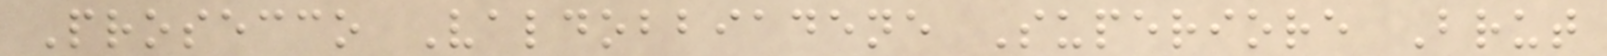Prosecco Valdobbiadene Superiore Brut
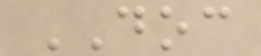DOC
